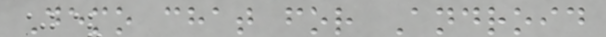Demo chat for Android
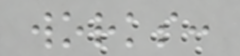works:
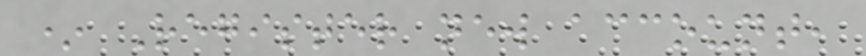* Register new account,
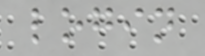login
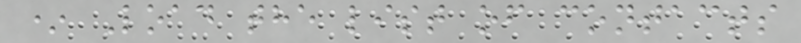* Load the list of contacts
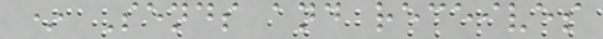* Sends and receives
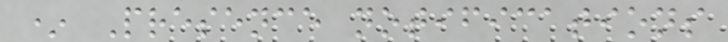* Presence notifications
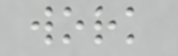work
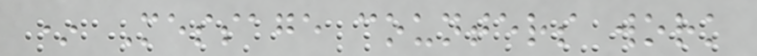* Message counters work
